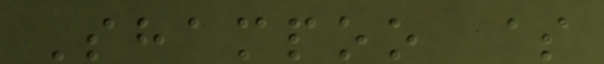Shampoo $
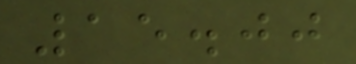15.00
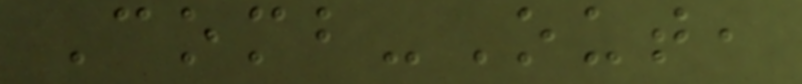Comb-Out,
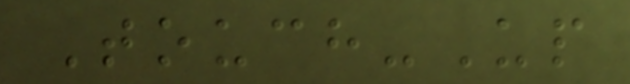Touch-Up
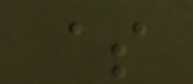$
